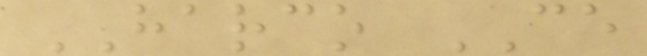HARCO CE
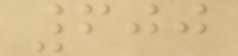600
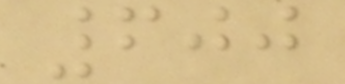600
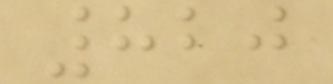820
